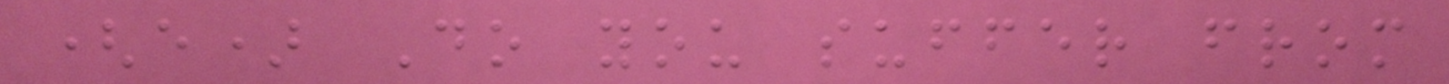(e) Do you suffer from
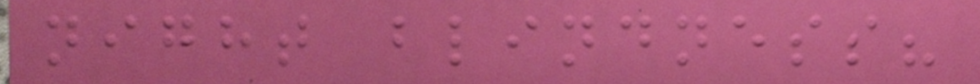night blindness?
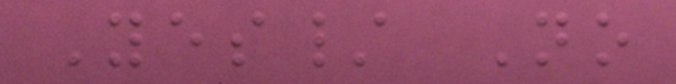Yes/ No
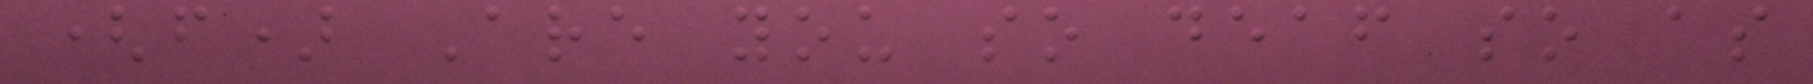(f) Are you so deaf so as
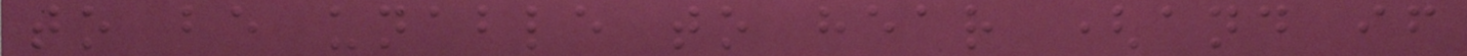to be unable to hear (and if
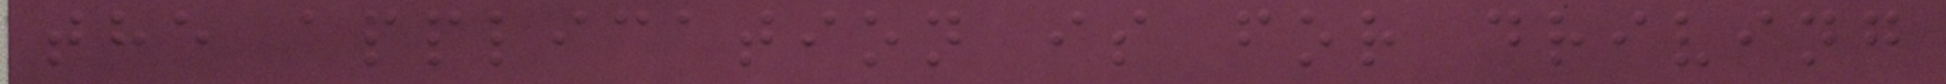the application is for driving
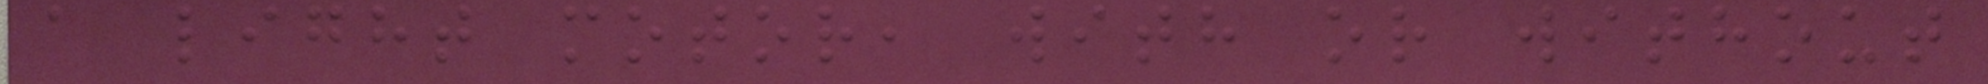a light motor, with or without
